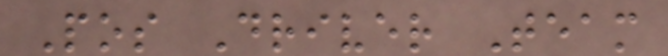Pos Driver Team
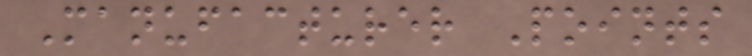Manufacturer Points
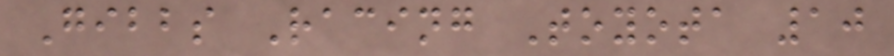Gibbs Racing Toyota 10
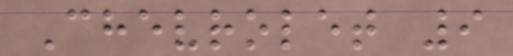Chevrolet 9
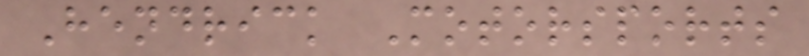Hendrick Motorsports
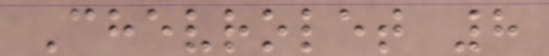Chevrolet 8
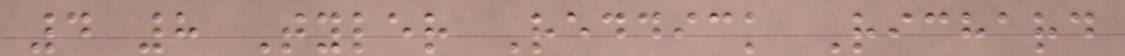4 8 Tyler Reddick Richard
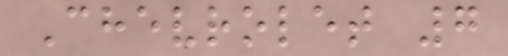Chevrolet 7
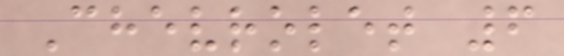Chevrolet 6
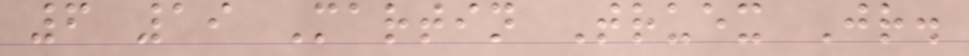6 19 Martin Truex Jr.
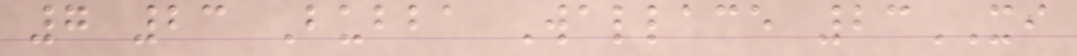7 23 Bubba Wallace 23XI
